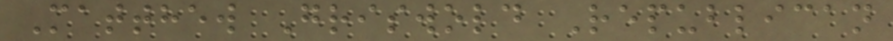Matthew Griswold Republican
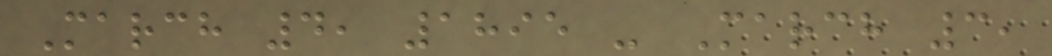March 4, 1895 - March 3,
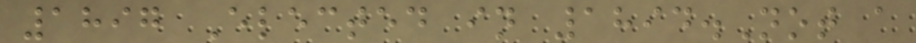1897 Elected in 1894.Not a
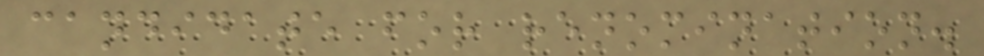candidate for renomination.
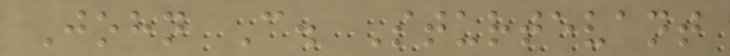John C. Sturtevant
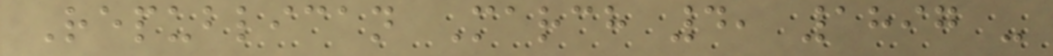Republican March 4, 1897 -
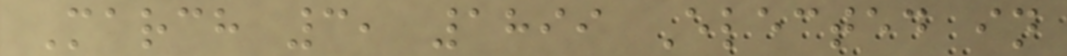March 3, 1899 Elected in
